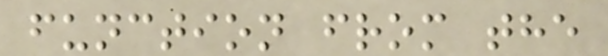function from the
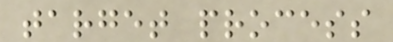target process
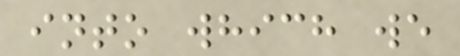into which we
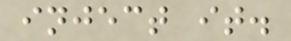inject it.
